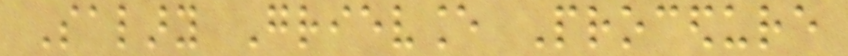Salary Grievance Procedure
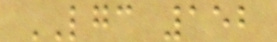LGC 152
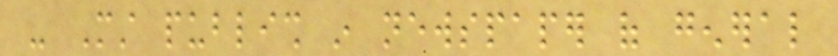- Must publish in newspaper of general
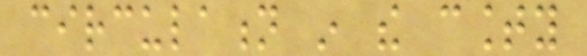circulation in the county
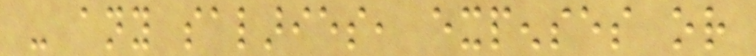- any salaries, expenses or
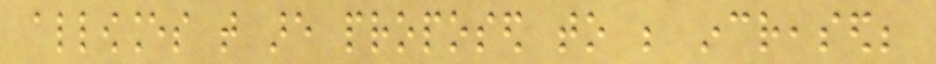allowances that are proposed to be increased;
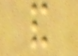and
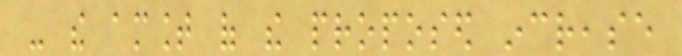- the amount of the proposed increase
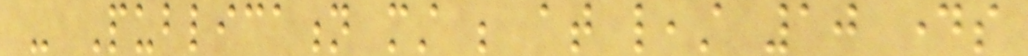- Publication must be at least 10 days
